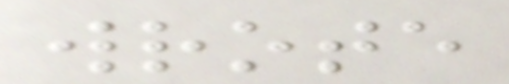wrote
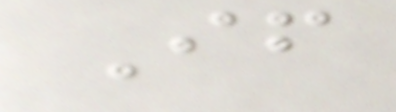If
